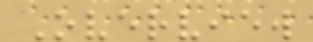Overview
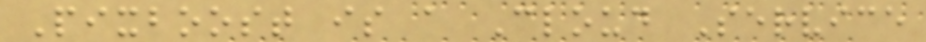Pixboost is a Cloud Service
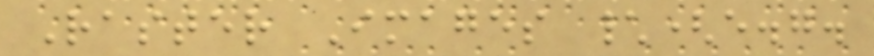Raster Images \(e.g.
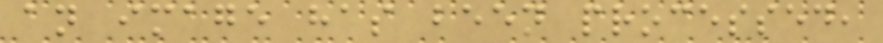an image has been processed,
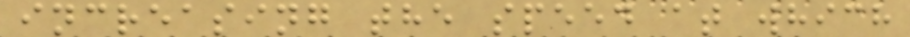increasing the speed at which
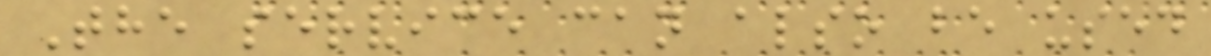The service can also be used
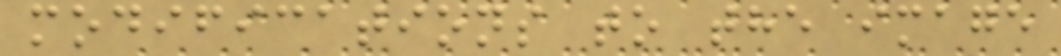modifications to the image
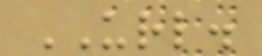URL.
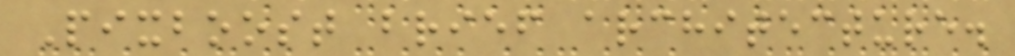Pixboost brief architecture.
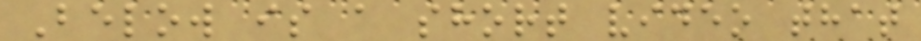Below is a short video that
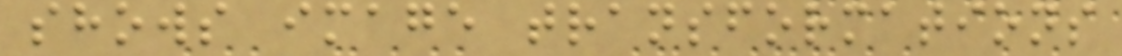shows image transformations
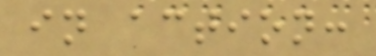in action:
